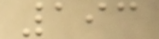193
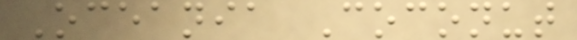Oceania Coconut
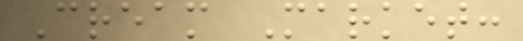Cream Market:
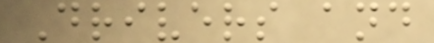Drivers and
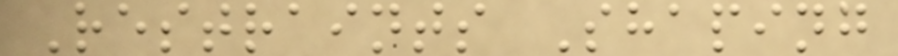Restraints Shaping
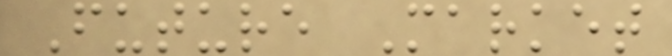Future Market
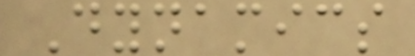Dynamics
